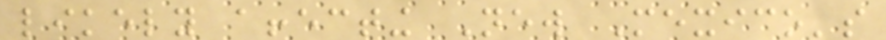likely affecting New Mexico's
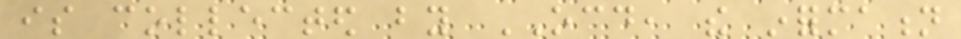is collected by OCD, the information
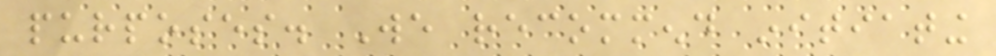purposes. We recommend initiating
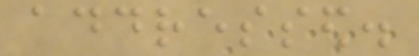addressed.
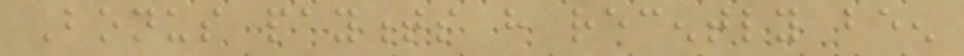Bonus payments have recently been
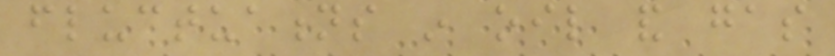fluctuations in oil and gas
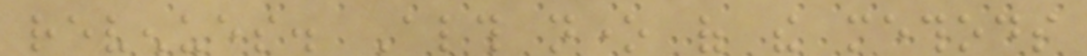revenues. Although none of the methods
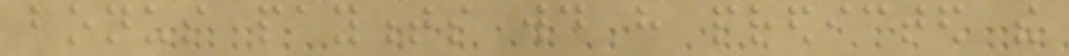bonus payments would have predicted the
